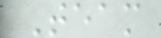Team
